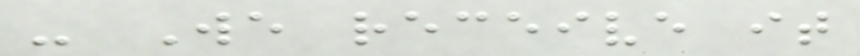- We receive it
